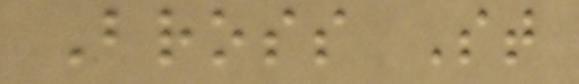Bross St
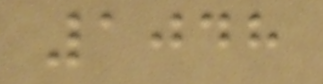1048
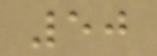50
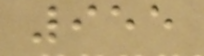955
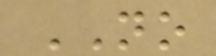NO
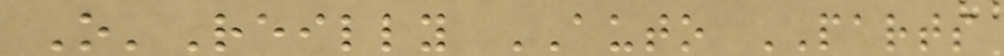O'Reilly AUTO PARTS
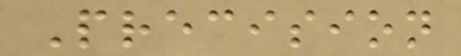Precision
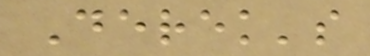Derek's
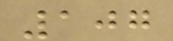107
